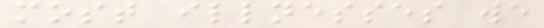most illnesses we
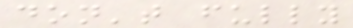don't fully
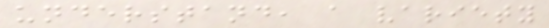understand, a variety
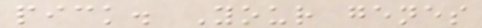pick. Your genes
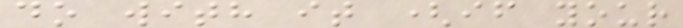do with it (if your
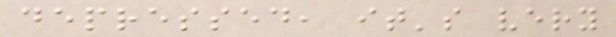depressed, it's very
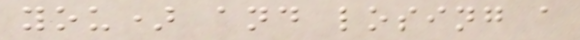you) and losing a
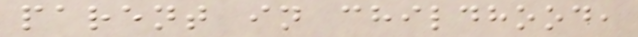parent in childhood,
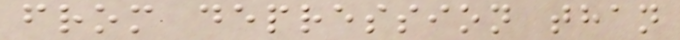from depression than
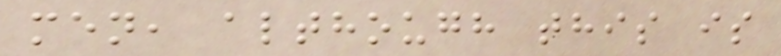men, although this is
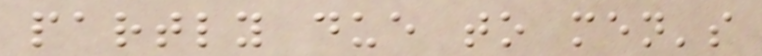partly due to men's
